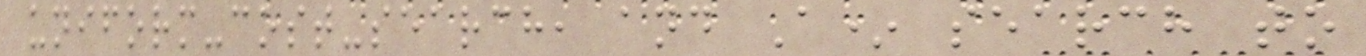uniform-cost-search, and A* search to
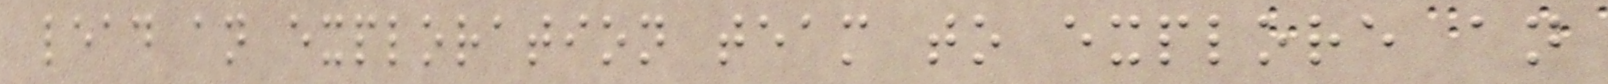lead an exploration team to explore an
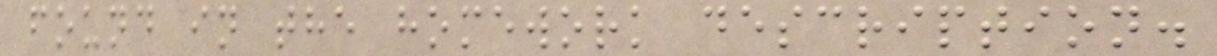found in the homework description.
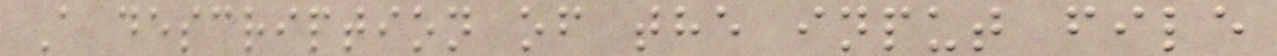A description of the input file
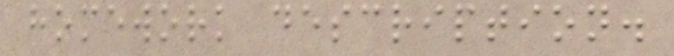homework description.
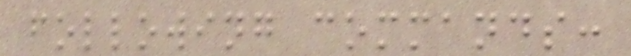following commands:
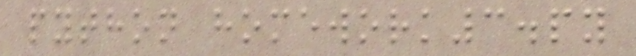python homework3.py
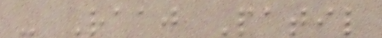- Raaj Patil
